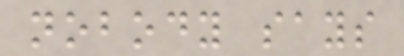nobody says
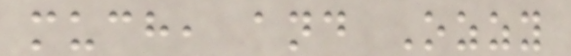much, and Ozzy
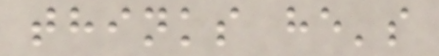thinks he's
